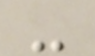-
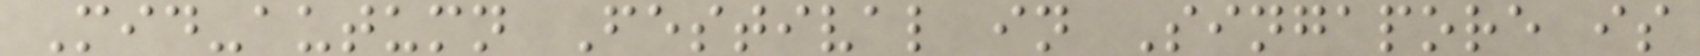Mid-autumn Festival in Singapore is
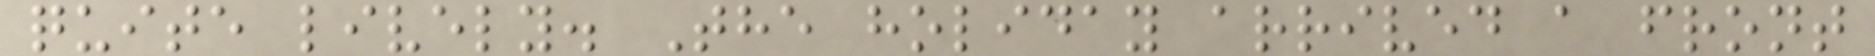quite lively. The holiday arrived a front
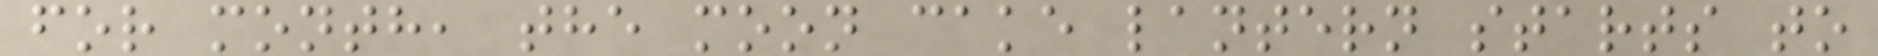for month, the moon cake lantern starts to
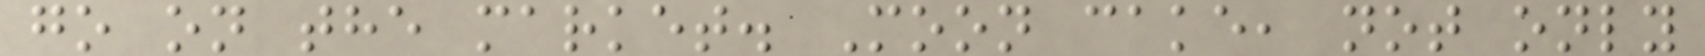go on the market. Moon cake, not only
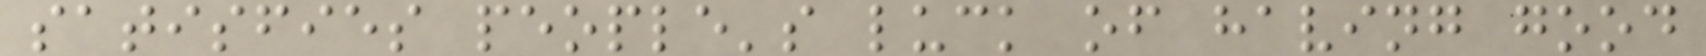satisfies people's luck of having good
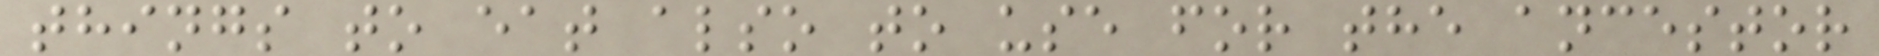things to eat also to use for the ancestor
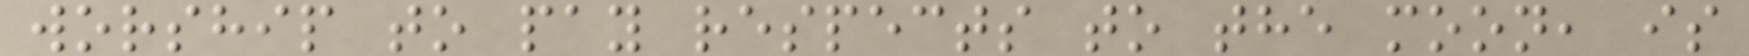worship to pay respects to the moon, is
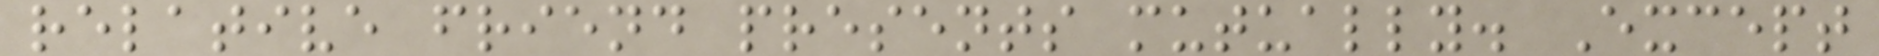relative friend presents mutually. Except
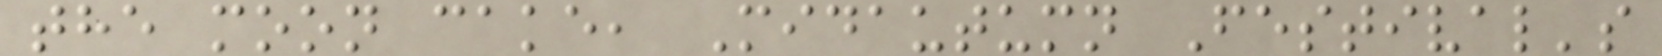the moon cake, Midautumn Festival's
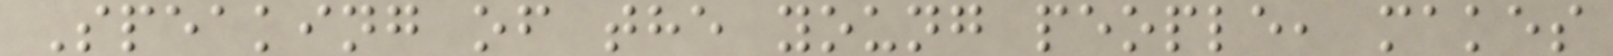Speaking of the young people, makes
